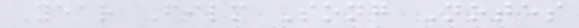Year Film Song Notes
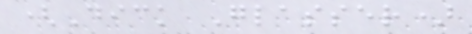(Dick Glasser)
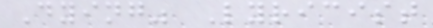Dying" Lyricist
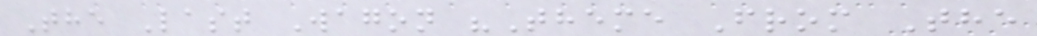The Last Wagon "Theme From The
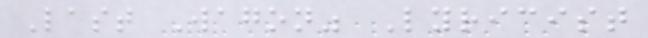Last Wagon" Lyricist
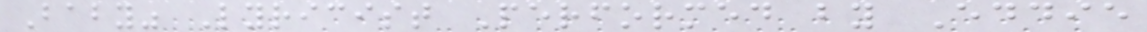Baby" Lyricist Performed by Eddie
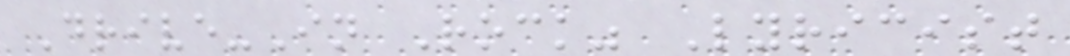Drive-In Rock" Lyricist
